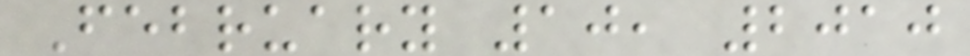February 10, 2010
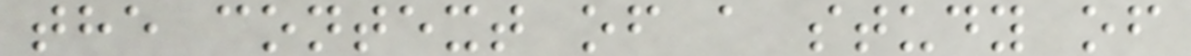the context of a study of
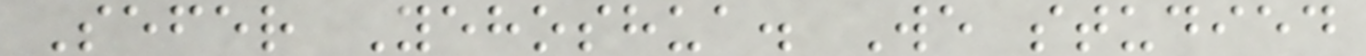Sefer Yehoshua. We studied
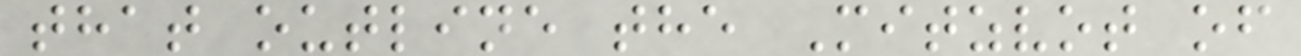that outline the Mitzvot of
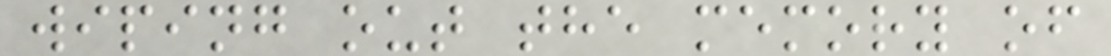wiping out the memory of
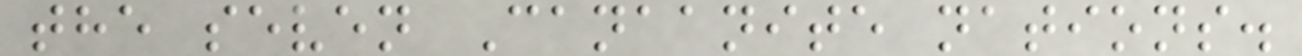the seven Canaanite nations.
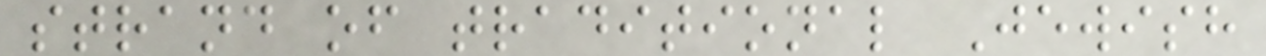strand of traditional Jewish
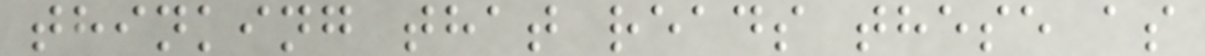thinking that reads these as
